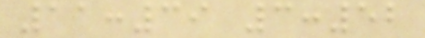11:39 3:52
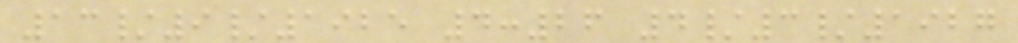13/9/1925 4:26 4/3/1927
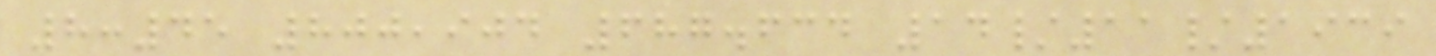8:45 800,904 687.634 14/11/1939
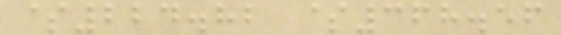$224.82 $368.56
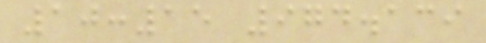10:15 974.139
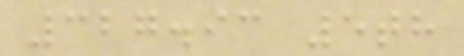327.93 5th
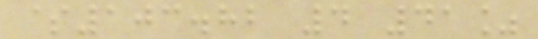$103.82 4 41%
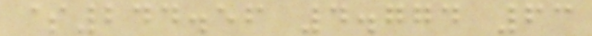$244.56 4.774 63
